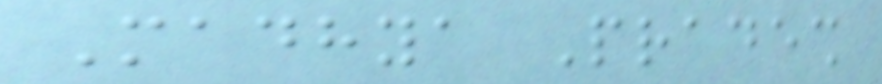Madhya Pradesh
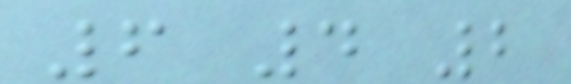6 4 2
